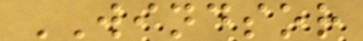WINDSOR
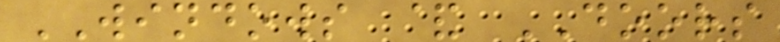WINDOWS & DOORS
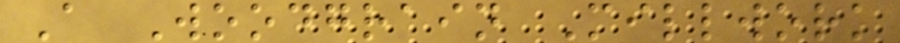A Woodgrain Millwork
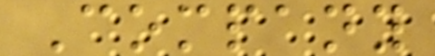Company
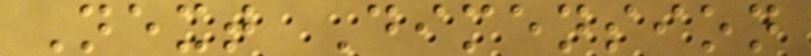Next Dimension
